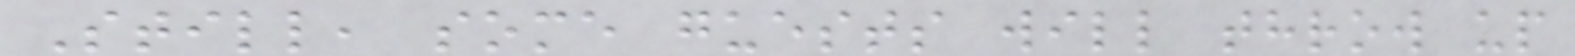Still, some guests will throw up
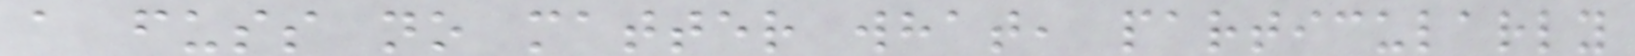a fuss no matter what, particularly
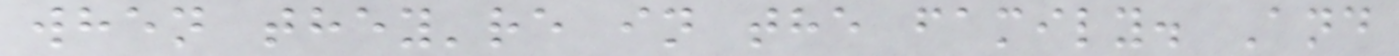when they're in the family. And
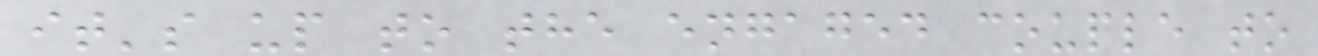it's up to the engaged couple to
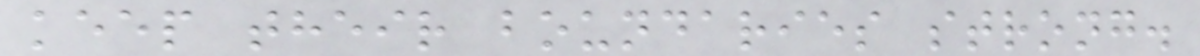keep their boundaries strong.
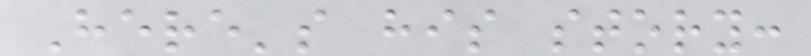Here's his story:
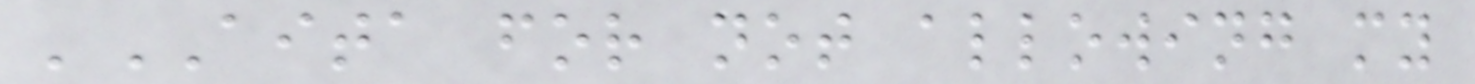'AITA for not allowing my
